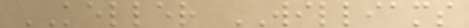KELLER WILLIAMS
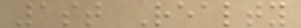1st Realty
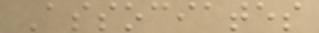Associates
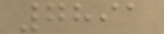7891
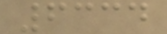6334
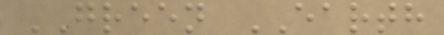GREEN EARTH
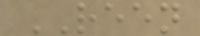REEN
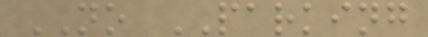NO PARKING
